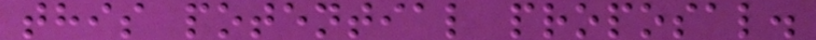this potential proposal.
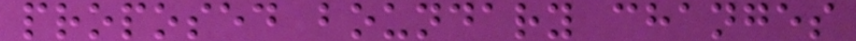proposed boundary changes
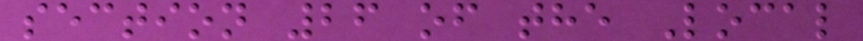section 26 of the Local
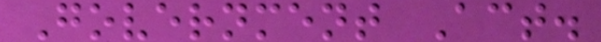Government Act.
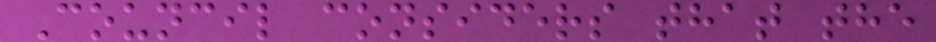Council considers that the
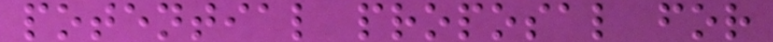potential proposal for
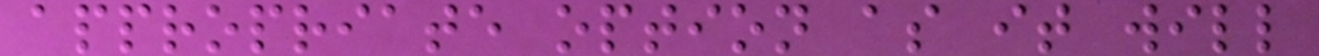appropriate option as it will
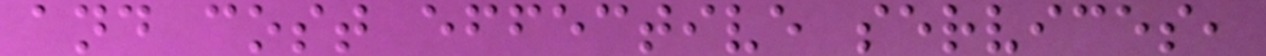and cost effective services,
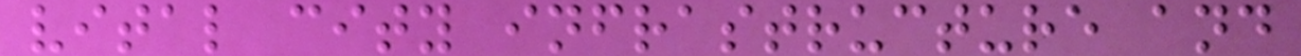vital city infrastructure and
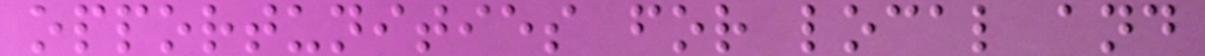opportunities for local and
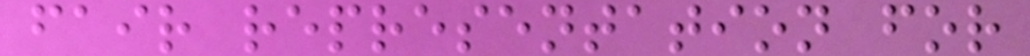fair representation for
